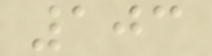103
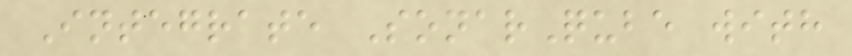Integrate SonarQube with
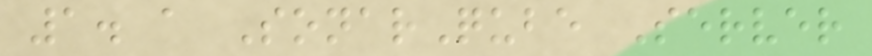1. a SonarQube Server
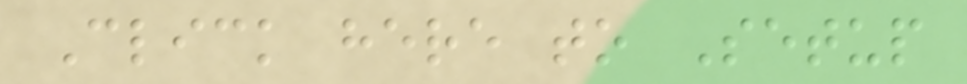Click here to Setup
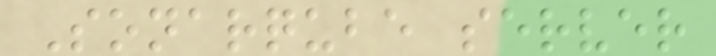Sonarqube server
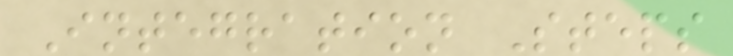Integration Steps
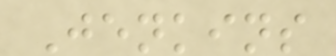Jenkins
